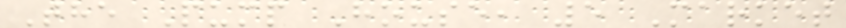The Pump House, 5 Market
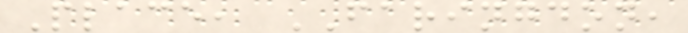Place, FARINGDON,
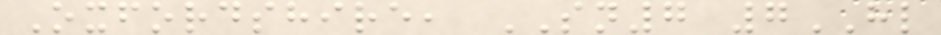Oxfordshire, SN7 7HL
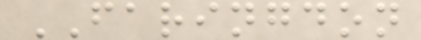FARINGDON
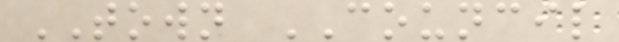TOWN COUNCIL
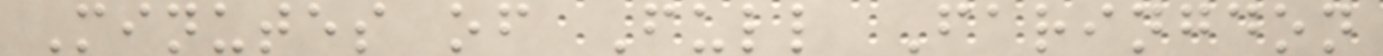Minutes of Full Faringdon
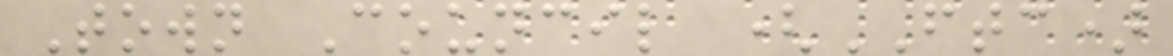Town Council (FTC)
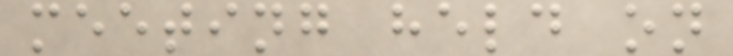meeting held on
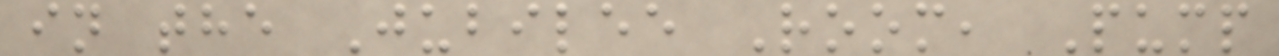in the Jubilee Room, Pump
